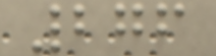276
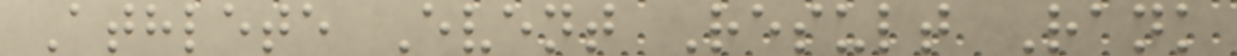Athlete Event Result Rank
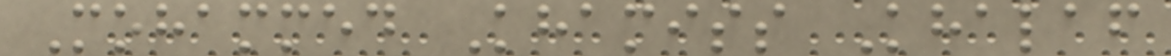Mohammed Khamiss Khalaf
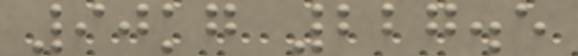90kg 227.5
